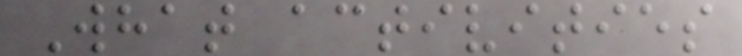What activities
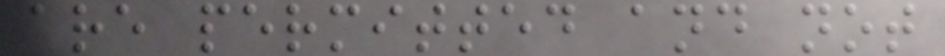are permitted and not
